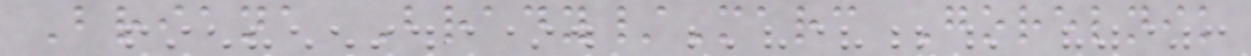Briana Brady/Marc Gorelnik
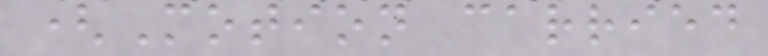(Motion carried
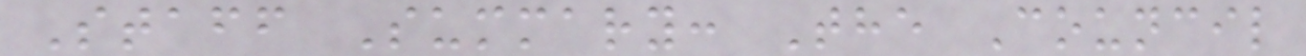Staff Summary: The Council
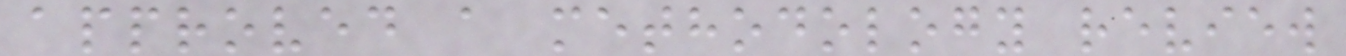approved a methodology review
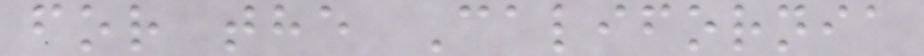for the California
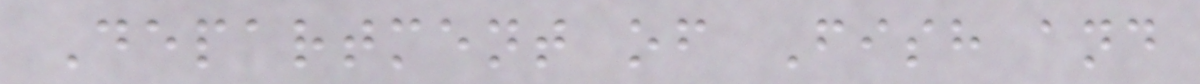Department of Fish and
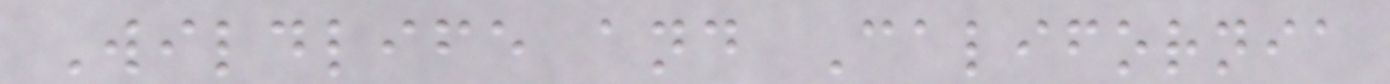Wildlife and California
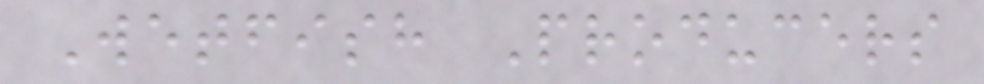Wetfish Producers
